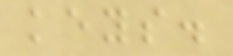keys.
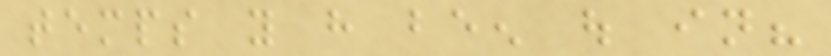temps you have been out in?
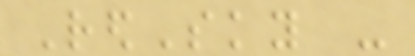RedSky -
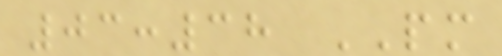03:38 PM
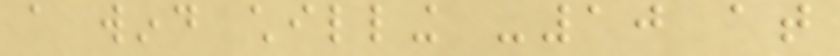a wind chilling -10 at
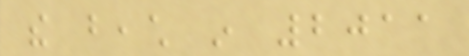the beach in 2011
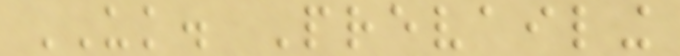UK. Prevailing
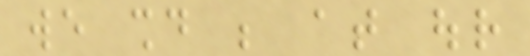we should be at our
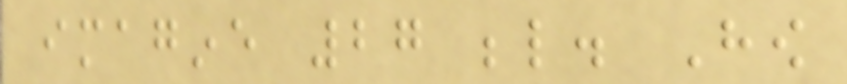imagine 27 below. How
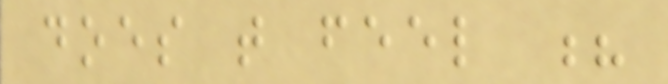does that feel ?
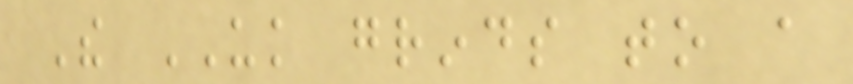The UK grinds to a
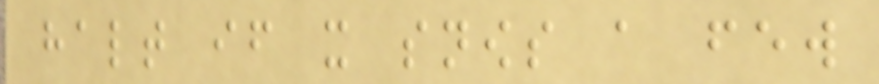halt if it snows a few
